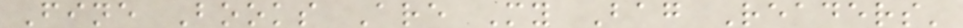Fine Books Are My Bag Readers'
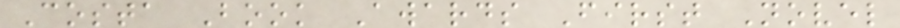Costa Book Awards First Novel
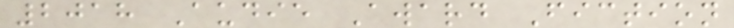2018 Audie Award Fiction
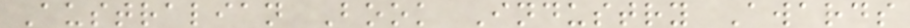Australian Book Industry Awards
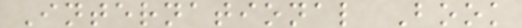International Book
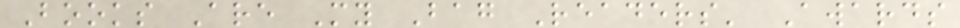Books Are My Bag Readers' Awards
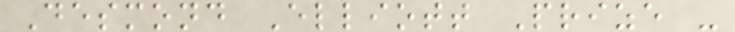Desmond Elliott Prize -
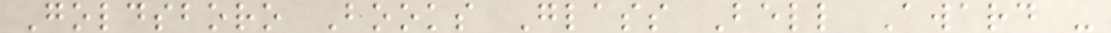Goldsboro Books Glass Bell Award -
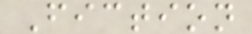Fiction
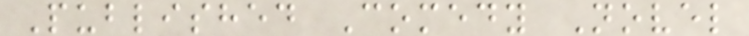Published Comedy Novel
